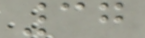37
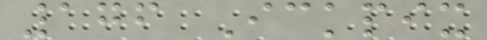176 Ickpix
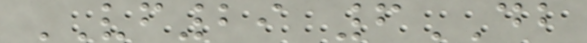VF29 6DB
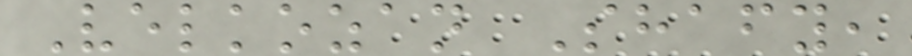Velkozan Shafy,
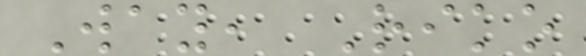Way, Riko
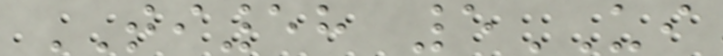TI58 5UI
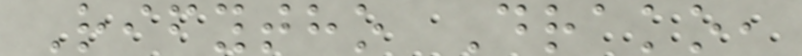Rifytho Drako,
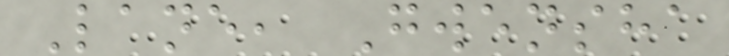Lane, Gwensha
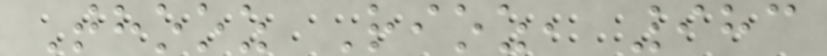Thooz Rioz, 983
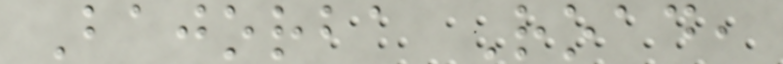Bajorba Road,
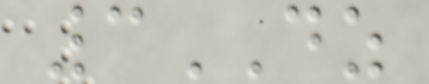3DZ
